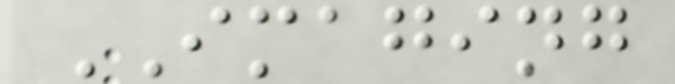IMAGING
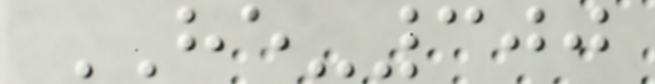HE-300
